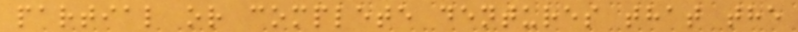partial or complete dentures that the
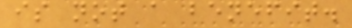is not a benefit.
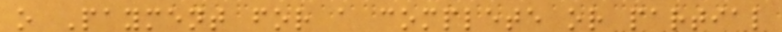o Payment for a complete or partial
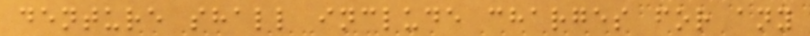denture shall include charges for any
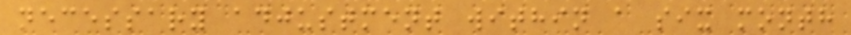necessary adjustment within a six month
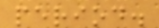period.
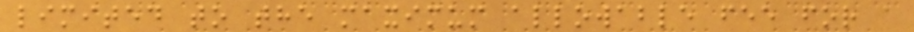limited to the maximum allowable fee for a
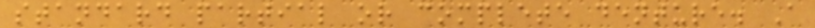standard partial or complete denture. A
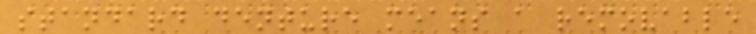standard denture means a removable
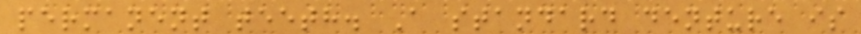permanent teeth. A standard denture is
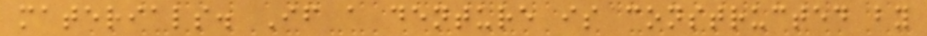materials. If a denture is constructed by
